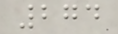274
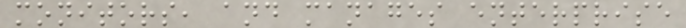monitors, and manages enterprise
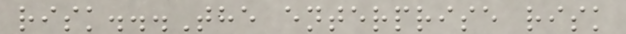risk...The enterprise risk
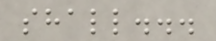shall...
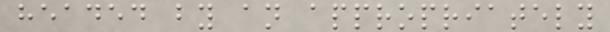headed by an appropriately
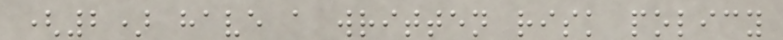(2) have a written risk policy
